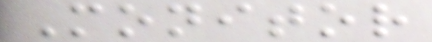Monitor
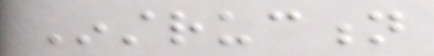Instruction
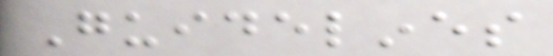Guidelines
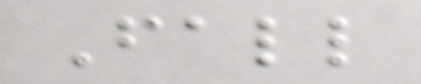Fall
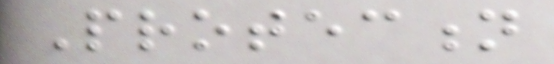Protection
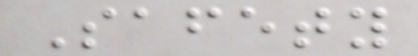Safety
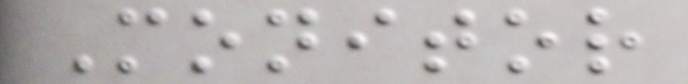Monitor
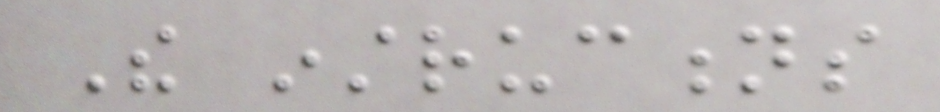The instructions
